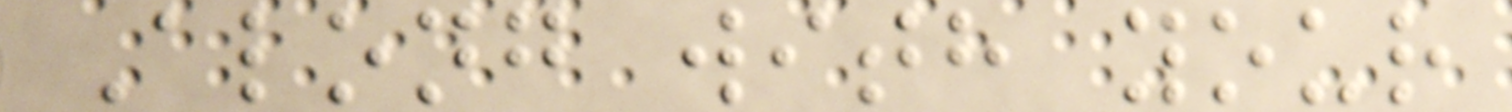Along with your
